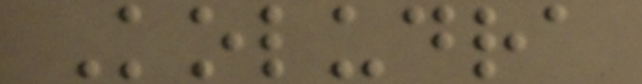Koludra
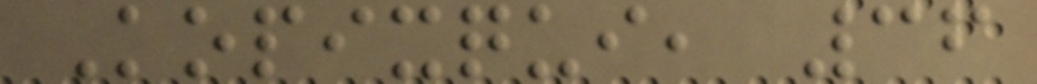Kopixqui, 36
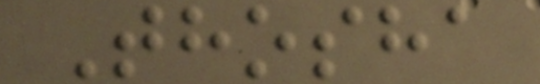Thosha
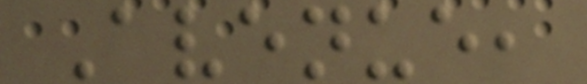Avenue,
